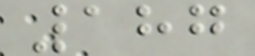187
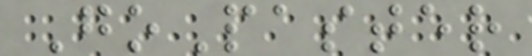GoPaster
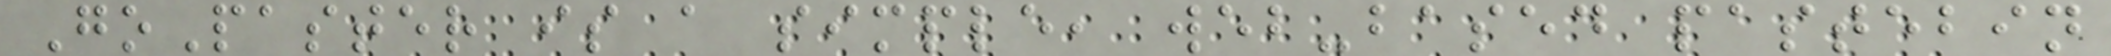GoPaster is a simple, web-based pastebin
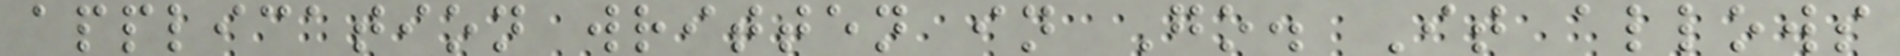application written in Go. It allows
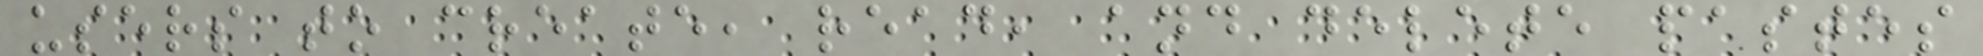users to create, read, and delete pastes
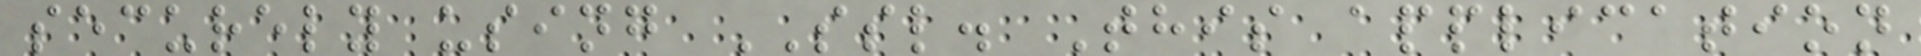securely using SSL. This application
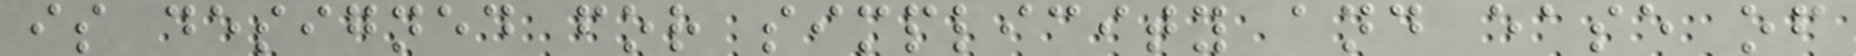is designed for simplicity and ease of
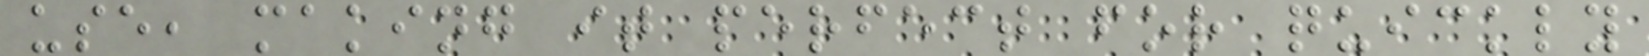use, making it perfect for quickly
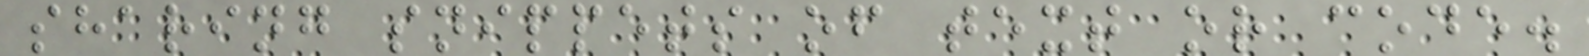sharing snippets of text or code.
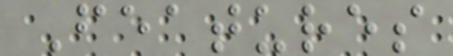Features
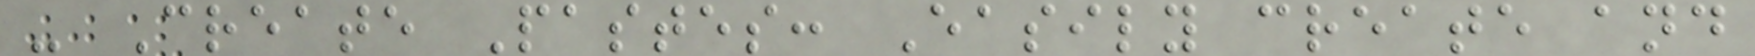- Create Pastes: Easily create and
